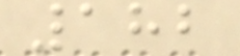182
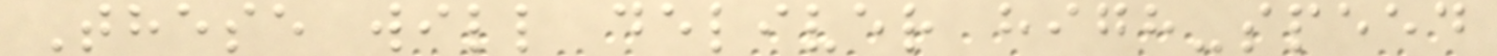These will deliver high-speed
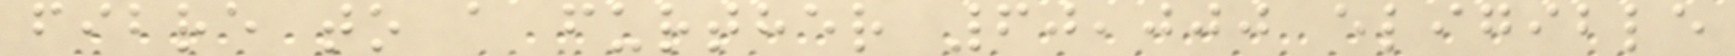fibre to a further 60,000 eligible
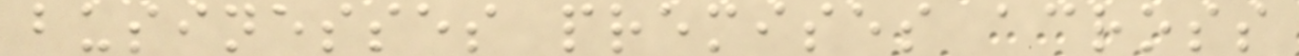businesses premises across
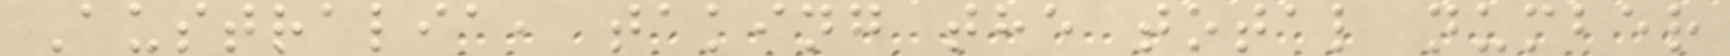Australia, taking the total number
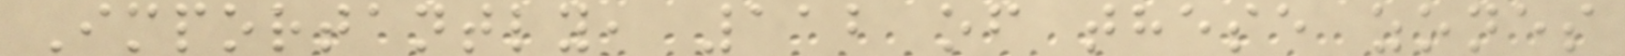Importantly, 112 of these zones
